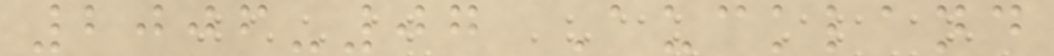2006-07 Auckland
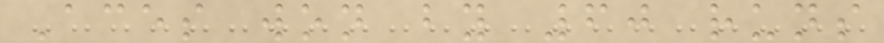Aces won by 60 runs
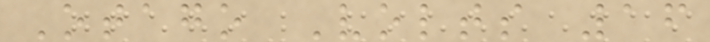Otago Volts 16
